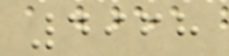4968
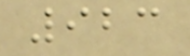923
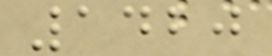1420
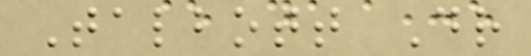Talbott Dr
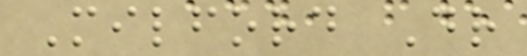Milford Dr
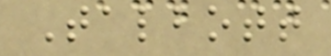Talbott
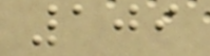109
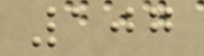107
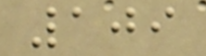109
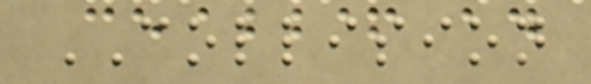COLLISION
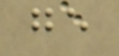ge
